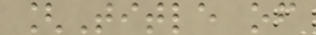[Title of
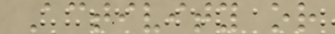Activity or
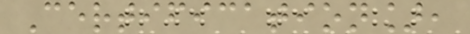Certification],
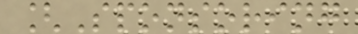[Sponsoring
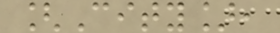[City],
